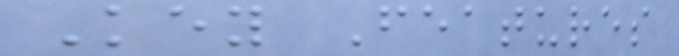Key Features
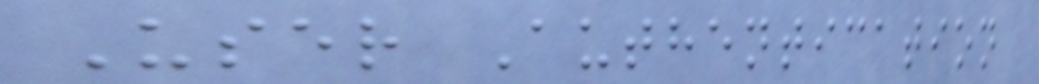User Authentication
